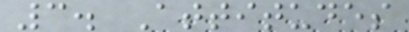3. Attitudes
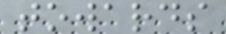towards
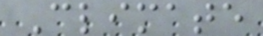Climate
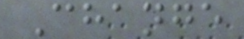Change
